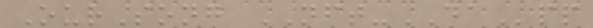OurSong NFT-DApp
